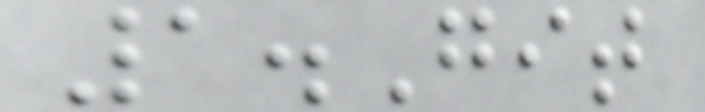1.Git
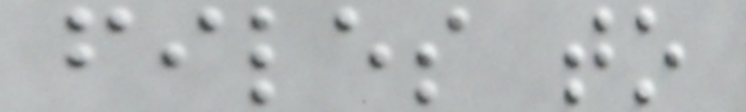files to
